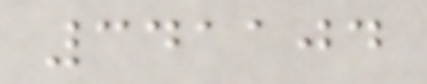341104
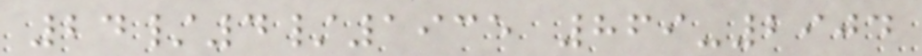24/4/1935 869-2904
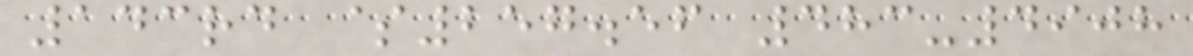143rd $257.56 483-4908
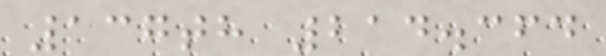137th 214.364
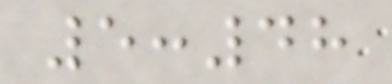5:48
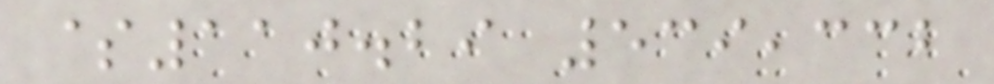$110.29 539,332
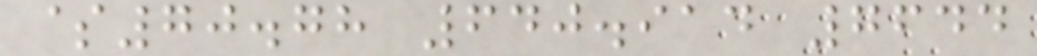$70.78 640.914 7644
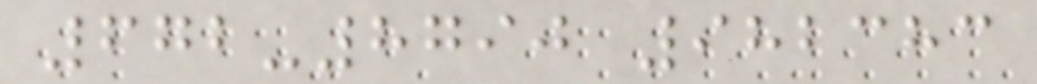672-8790 982383
